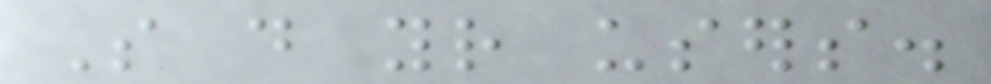So do your users.
